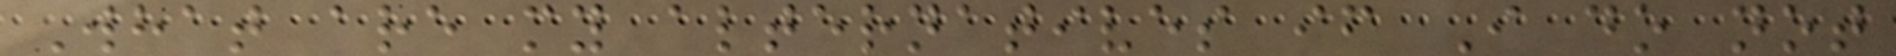What are my alternatives if I do not
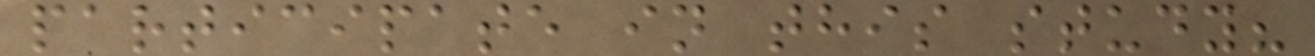participate in this study?
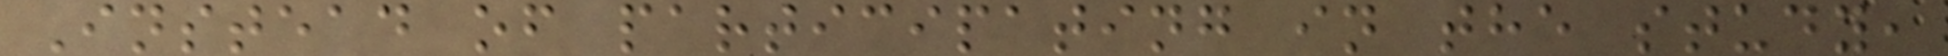Instead of participating in the study,
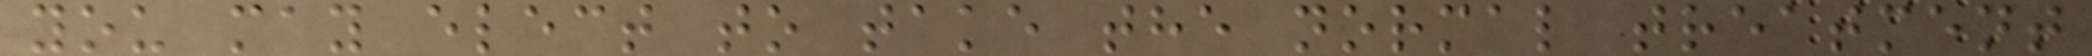you may elect to take the normal treatment
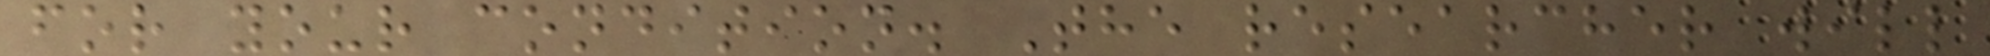for your condition. The researcher will
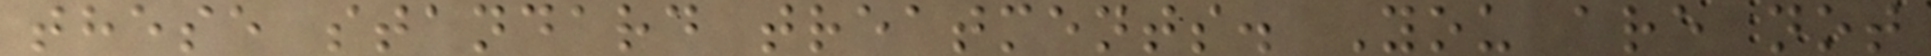these standard treatments. You are not
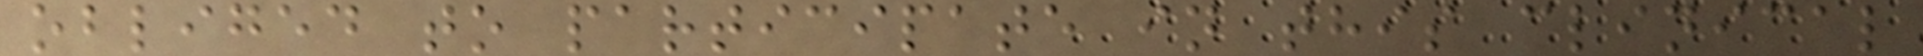obliged to participate in this clinical
